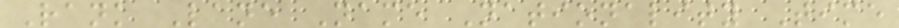Rank Lane Name Nationality Time
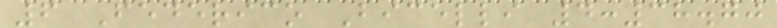6 Federico Bicelli 4:38.70
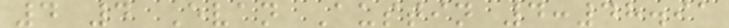4 4 Evan Austin 4:48.91
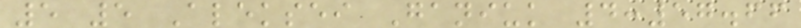5 5 Aleksei Ganiuk 4:57.66
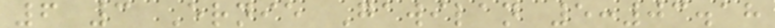6 3 Ernie Gawilan 5:03.18
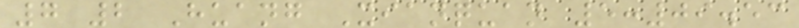7 2 Huang Xianquan 5:09.53
